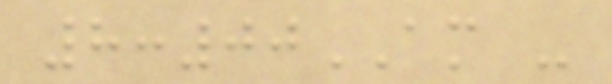8:00AM -
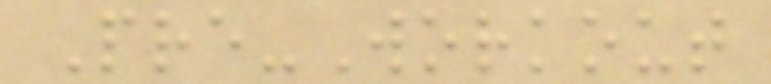Pre-Workout
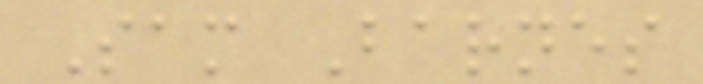Sam Barnes
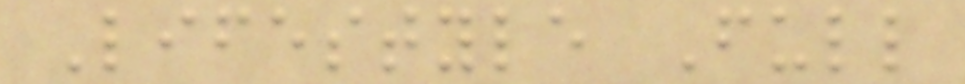Lifestyle Full
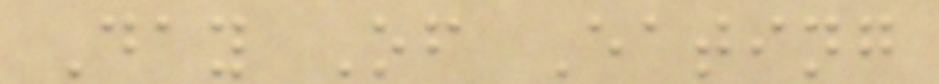Day Of Eating
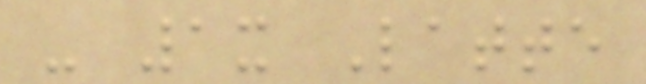- 1x Latte
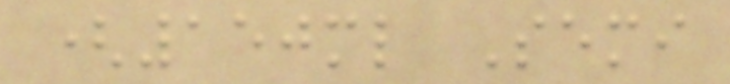(150ml Semi
